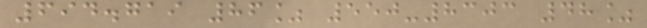694.719 86% 550-8303 48%
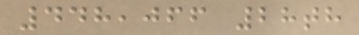448,066 28th
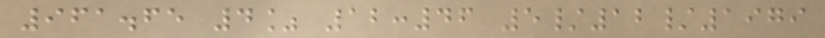961.65 4% 12:46 5/12/1979
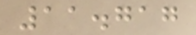11.717
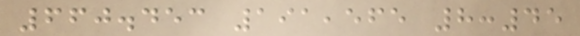660.453 191,565 8:45
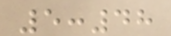5:48
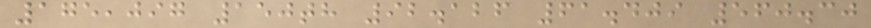175,097 150th 92.126 61.409 560.30
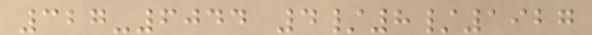327-6044 4/8/1927
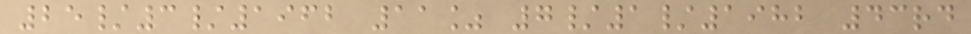25/3/1962 11% 7/1/1982 43rd
